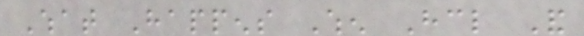What Happens When Hcl And
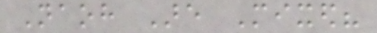Naoh Are Mixed?
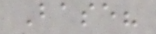Base?
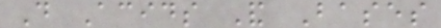Do Acids And Bases
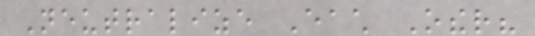Neutralize Each Other?
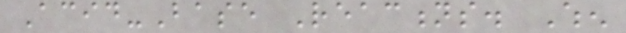Acid-Base Reactions. When
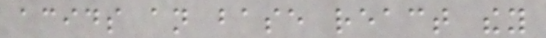acids an base react they
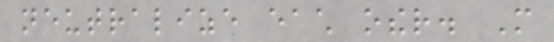neutralize each other. More
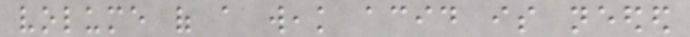volume of a weak acid is needed
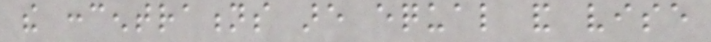the concentrations are equal and vise
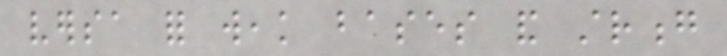versa for weak bases and strong
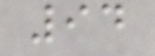94
